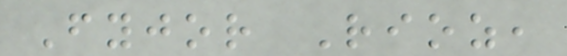Fyjor Rioz,
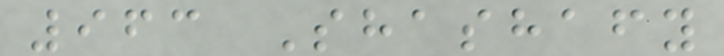963 Shashafy
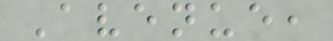Avenue,
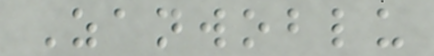Zanwoblu
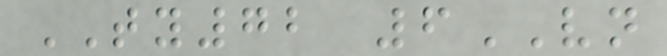TY72 6VN
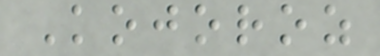Kojoroz
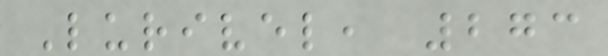Lurivel, 273
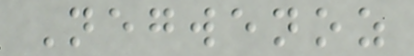Negwenoz
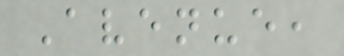Avenue,
